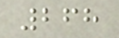268
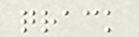qrack
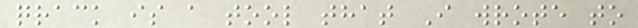qrack is a tool that I wrote to
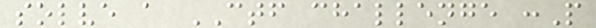solve a CTF challenge :P
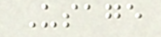Usage
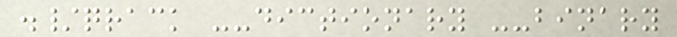./qrack --dictionary --binary
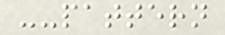--pattern
